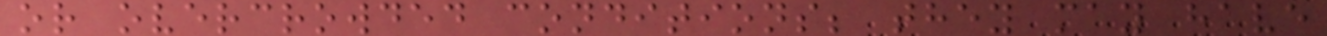or overcrowded conditions; they may have
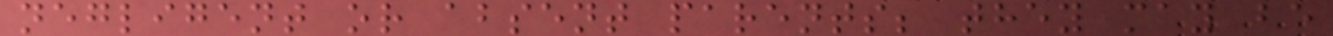negligent or absent parents; they may be
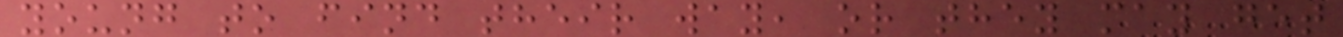young to find their way, or they may get
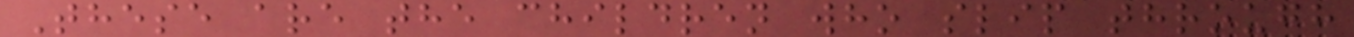These are the children who slip through
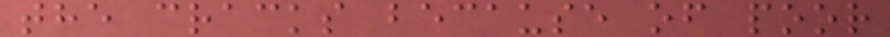the cracks because of poor
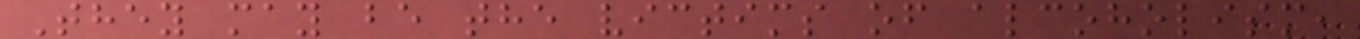They may be the victims of alcoholism,
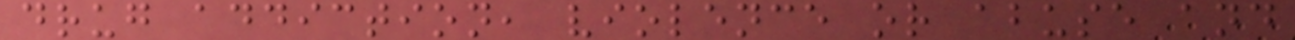drug addiction, violence or abuse and
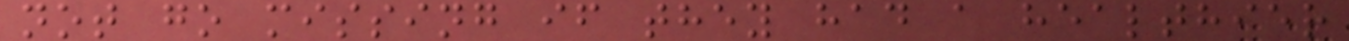not go missing if they had a healthier
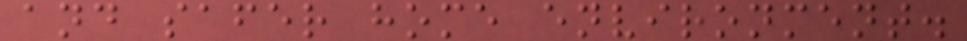and safer home environment.
